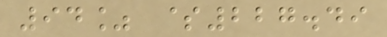94% $227.49
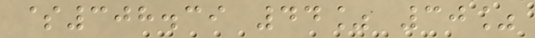$308.39 44% 30%
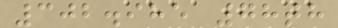302.985 78th
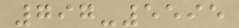797-5595
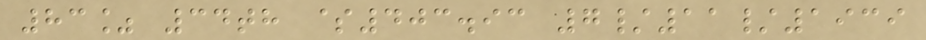83% 34th $403.93 7/11/1939
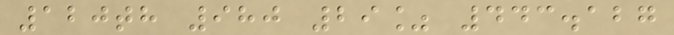120th 980 29% 443.127
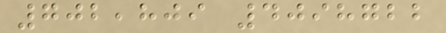702,809 4098722
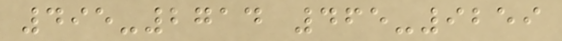495-2714 465-9259
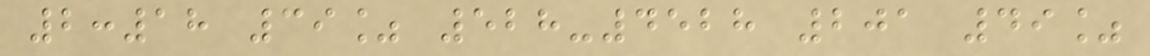2:18 39% 528-4528 201 49%
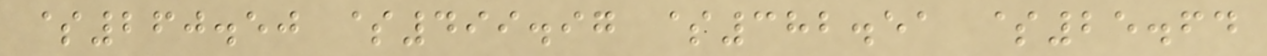$260.50 $499.97 $382.51 $25.64
